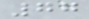77
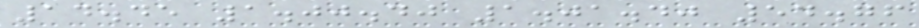14.45 1.00.40 1.01.40 54.76
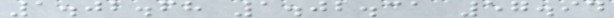1.02.68 1.02.31 57.94
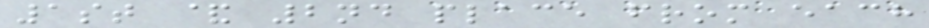1st & 2nd place from each
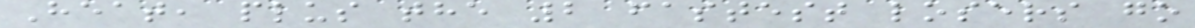Heat, plus the 2 fastest losers go
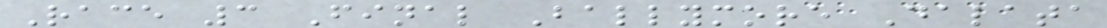Race 3 Final Ballymore Dalata
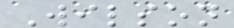Wilson
